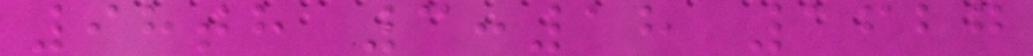98th 3:18 1627
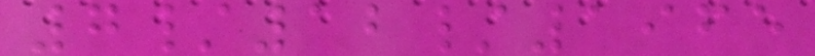7/12/1965
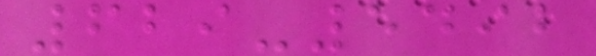629-5492
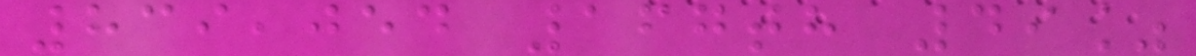839,054 167th 49%
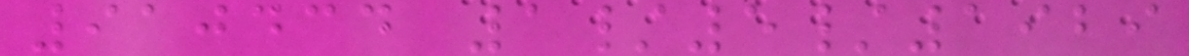910434 1/5/1929
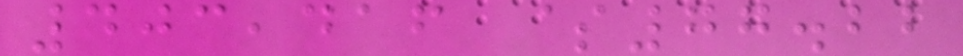403,416 $77.22
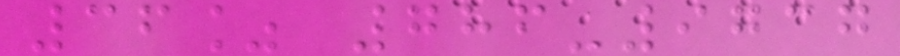36% 786-9737
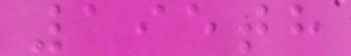195th
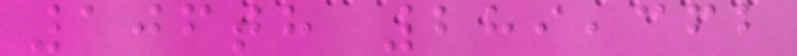106th 289,362
